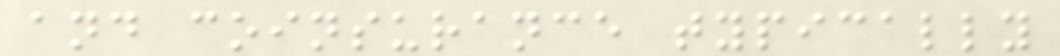and coinsurance typically
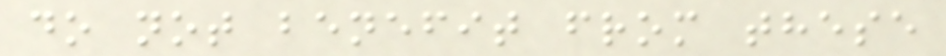do not benefit from these
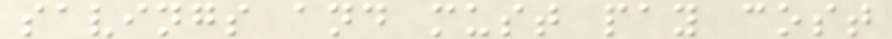savings and must pay cost
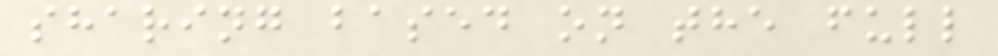sharing based on the full
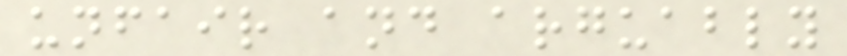unfair and arguably
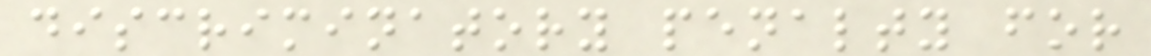discriminatory penalty for
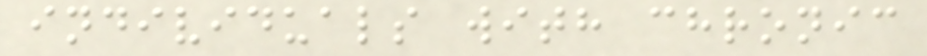individuals with chronic
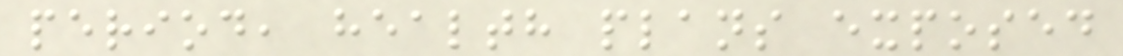period, health plans exposed
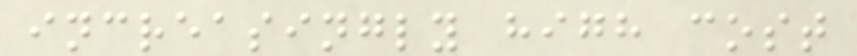increasingly high cost
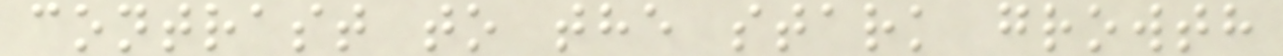contrast to the stark growth
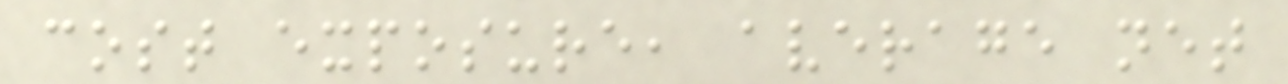cost exposure, average net
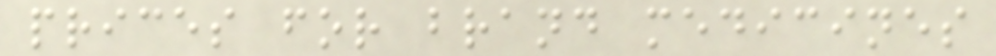prices for brand medicines
